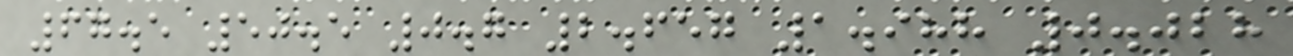67.5 50.5 0.7 2.657 1.988 0.028
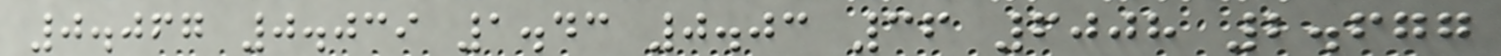0.067 0.039 1.43 0.03 36 6008 2.677
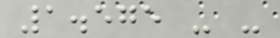1.575 - -
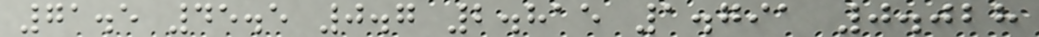71.5 45.5 0.7 2.815 1.791 0.028
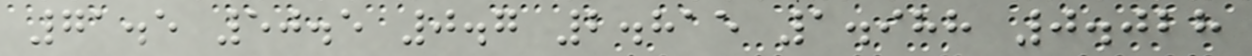71.5 50.5 0.7 2.815 1.988 0.028
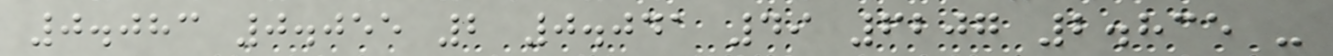0.083 0.055 2 0.041 49 6207 2.835 -
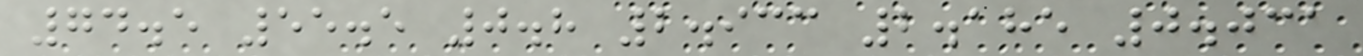74.5 55.5 0.8 2.933 2.185 0.031
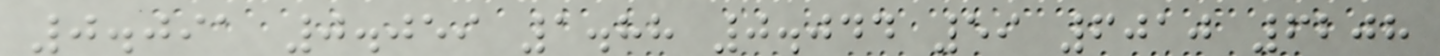0.091 0.059 1.88 0.044 59 6010 6208
